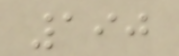190
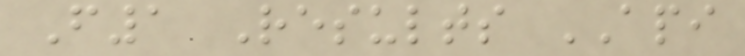F1 Results API
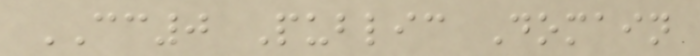CC0 Public Domain
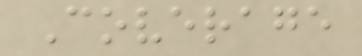Coverage
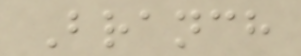Branch
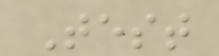Test
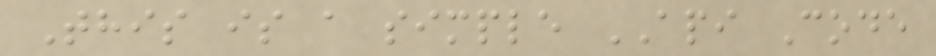This is a simple API Code
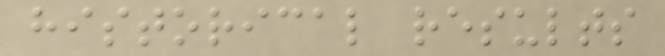historical results
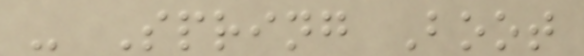- Spring Boot
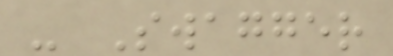- Swagger
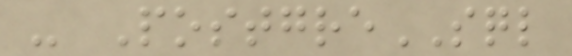- PostgreSQL
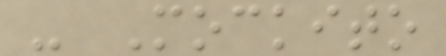- Mockito
